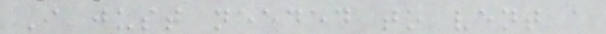I just needed to vent a
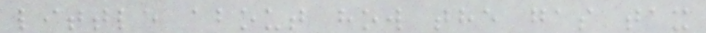little about how the gas tax
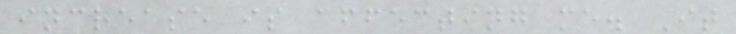increase is affecting me. It
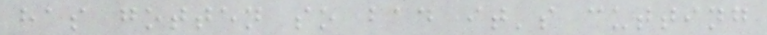has gotten so bad it's cutting
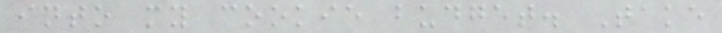into my cookie budget. Take
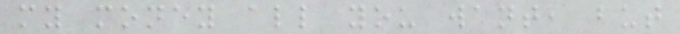my money all you want, but
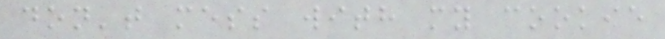don't mess with my cookie
